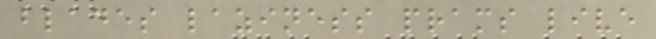blades laziness prams live
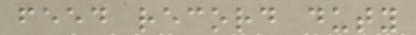feed record duty
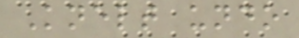Knelt undo
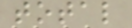total
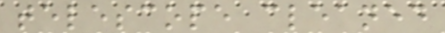telescope cleaned
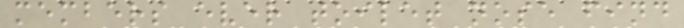members ever toilet nose find
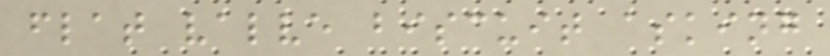flat valve biscuit asking
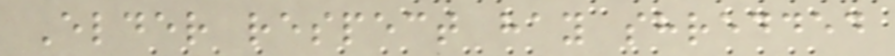Elder respect hay shredded
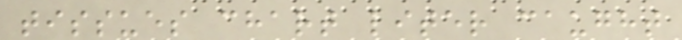tissues chart liter caught
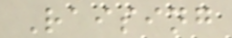Raising
